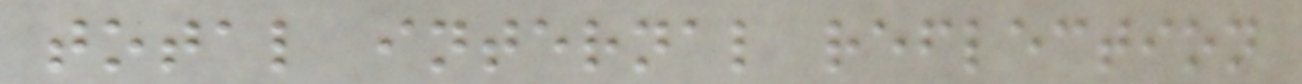total internal reflection
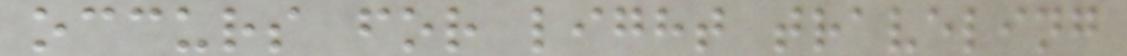occurs for light traveling
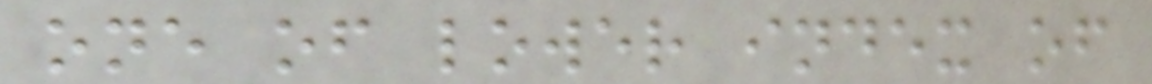one of lower index of
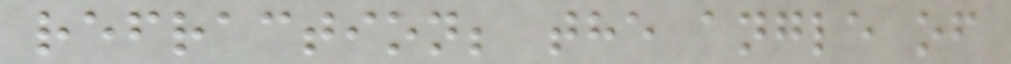refraction; the angle of
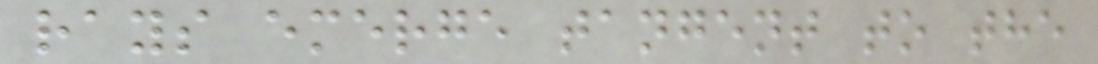rays emerge tangent to the
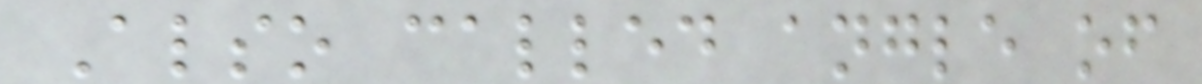Also called angle of
